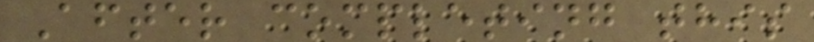After completing this
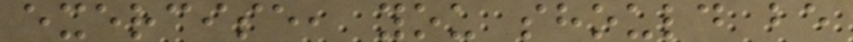exercise, you should be
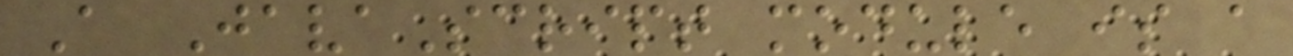A JavaScript module is a
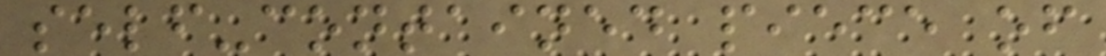self-contained piece of
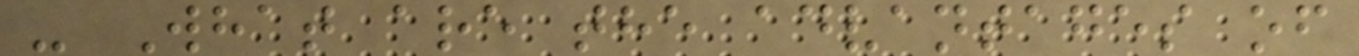- What are the advantages of
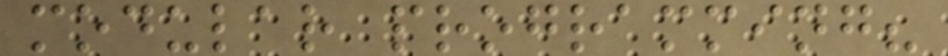modular programming?
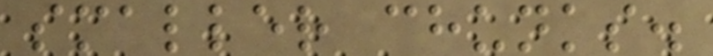smaller chunks.
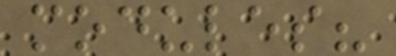modules?
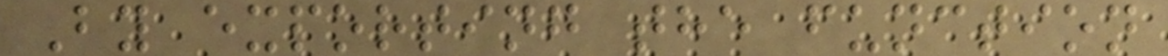By exporting the function
